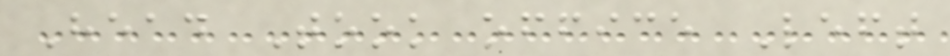Head Took office Left
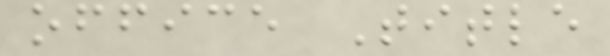office Title
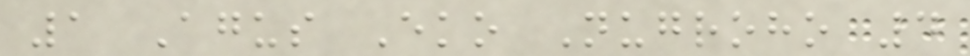1 Agus Eko Nugroho 4
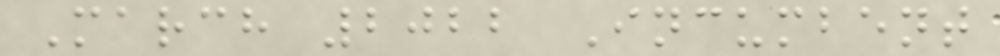March 2022 Incumbent
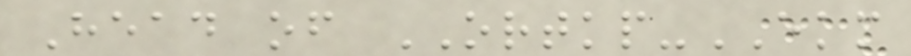Head of ORTKP-EKM
